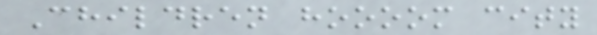Children hoooom city
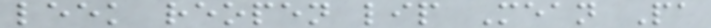leek reopen lip Mean Pa
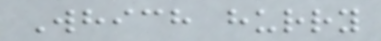Which hurry
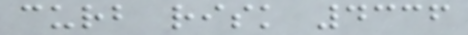curb risk 4336
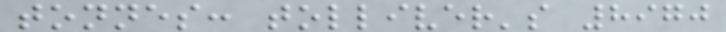tonnes: tolliver's 8970
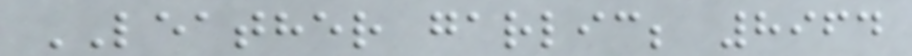LEATHER garlic; 8964
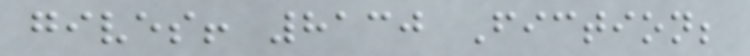gives! 8130 Fiction;
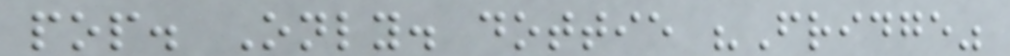pop. Only. dottie "Fridge"
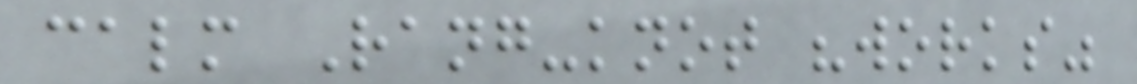calm Rang-knot "works"
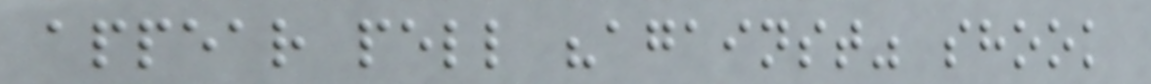appear pell "against" shook
